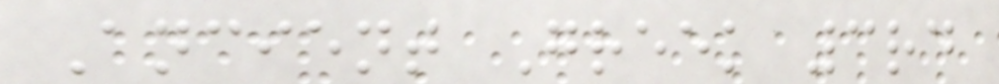Ancient Greek 3rd
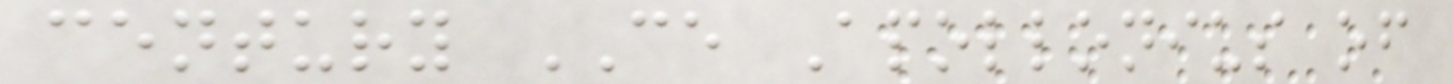century CE Apollonius of
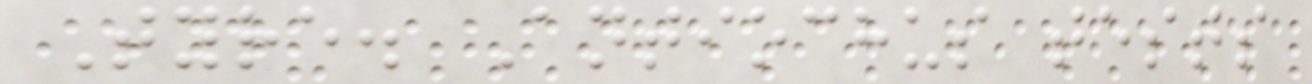Tyre. Antiochus tests
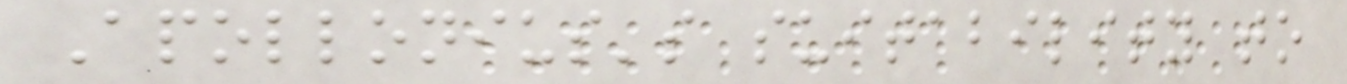Apollonius's suitability to
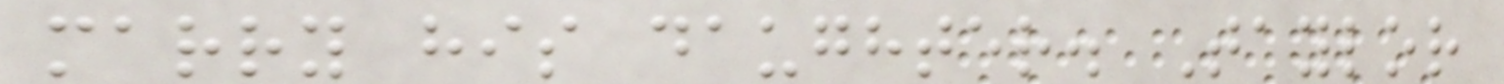marry his daughter. Taylor
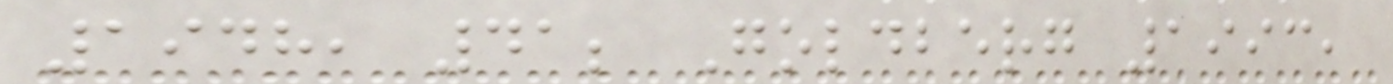1948, 41; Goldberg 1993,
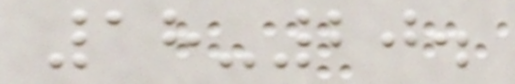18-20.
